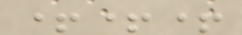+++
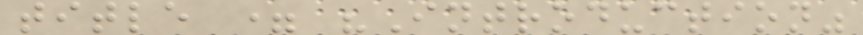title = "Introduction"
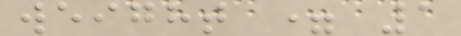weight = 1
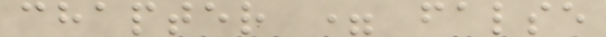chapter = false
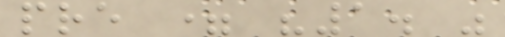pre = "1. "
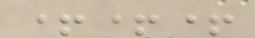+++
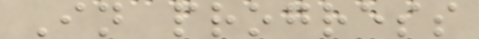In progress
